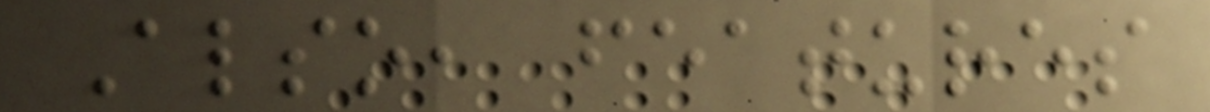Also, features
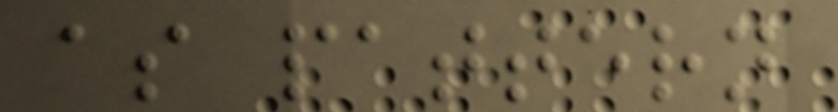as pattern
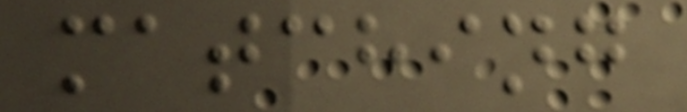matching
